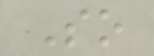So
